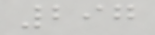297
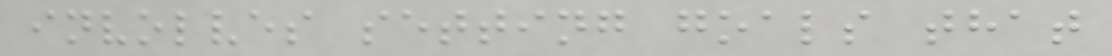involves setting goals that
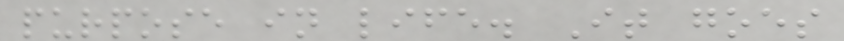purpose in life. It goes
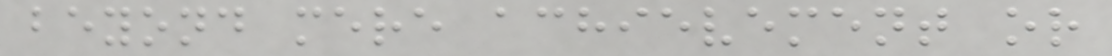beyond mere achievement or
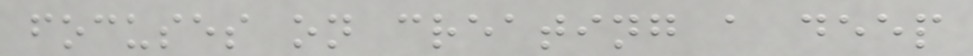focuses on creating a deep
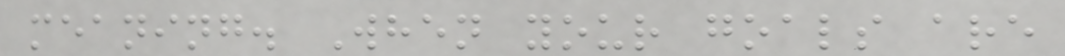meaning. When your goals are
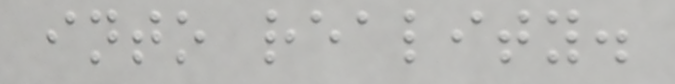into reality.
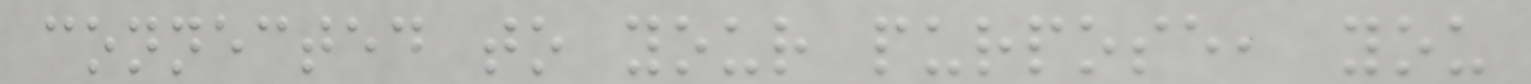connected to your purpose, you
